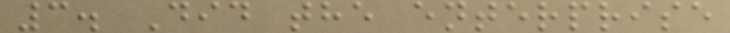3. Did the enterprise
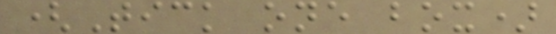(Tick one box)
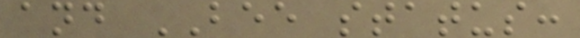and BEE status:
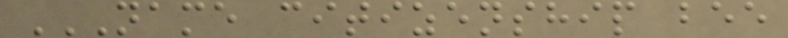NAME CITIZENSHIP BEE
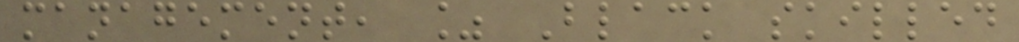management, % Black skilled
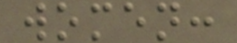women:
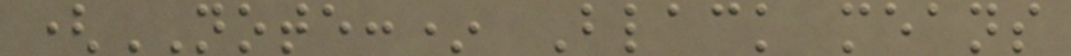(NOTE:* Black means
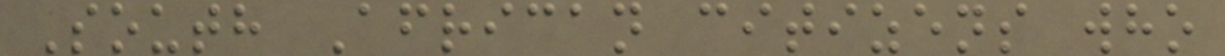South African citizens who
